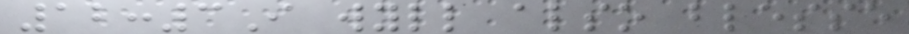12:3I wyll also blesse
